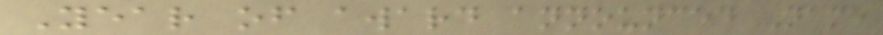Year of award announced Name
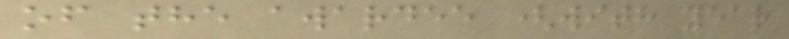of the awardee (with year
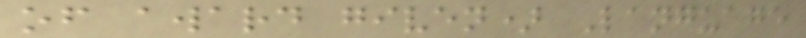of award given) Language
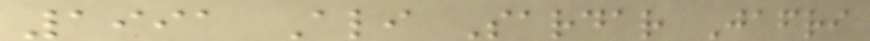1991 Ali Sardar Jafri
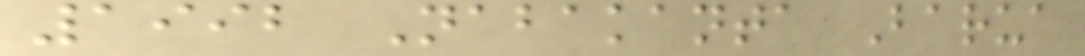1992 Nabakanta Barua
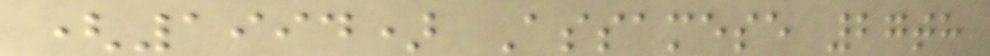(1994) Assamese 27th
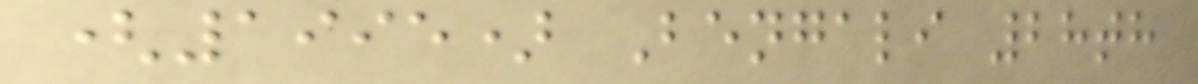(1995) Bengali 28th
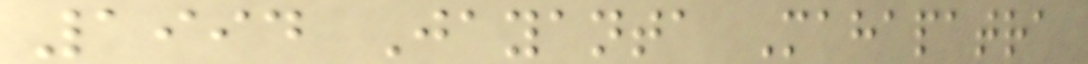1994 Jayanta Mahapatra
